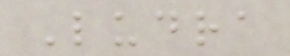Ludra
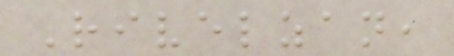Rivelzan,
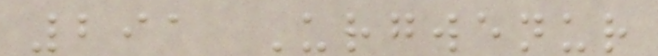291 Urgwenur
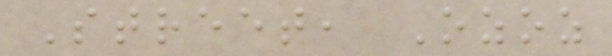Street, Ozoz
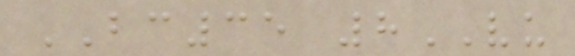BC35 8VU
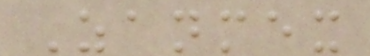Zanmex
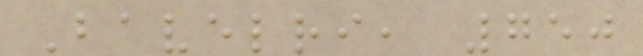Bavelri, 750
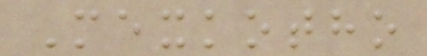Mexkotho
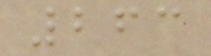263
